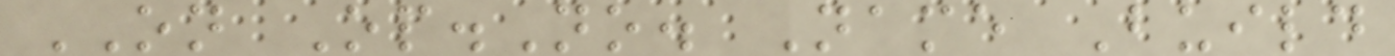ON Op.No. Name Build
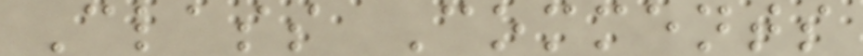Class Comments
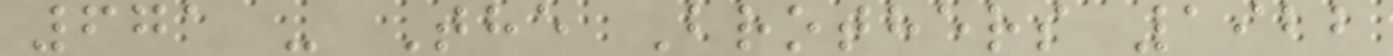671 - The Brothers 1922
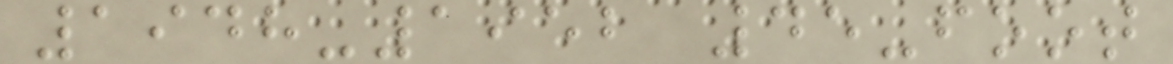1948-1952 45-foot
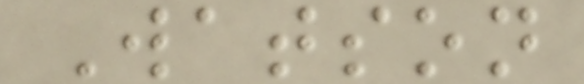Watson
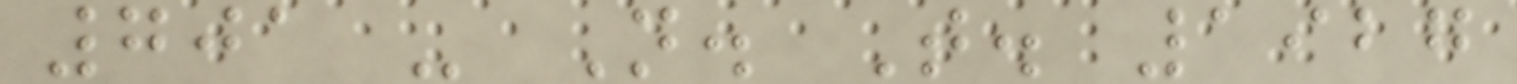701 - N. T. 1927
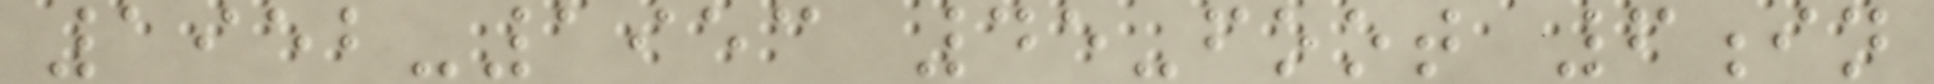1952-1953 45-foot 6in
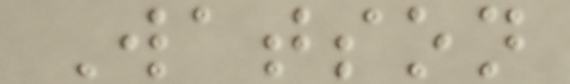Watson
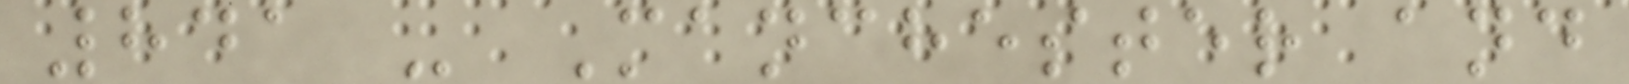841 - Manchester and
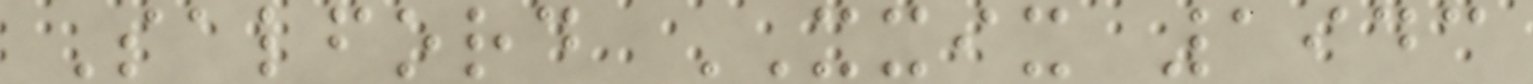Salford XXIX 1943
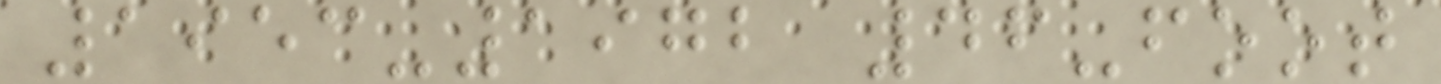1953-1972 46-foot
